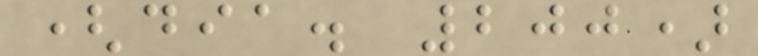(dia. 200)
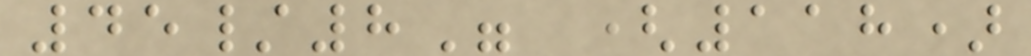45/8" (118)
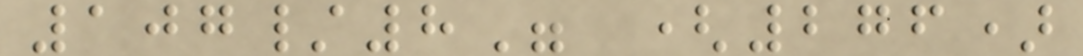107/8" (276)
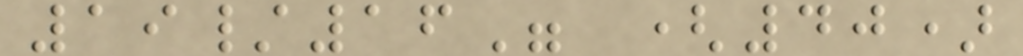19/16" (40)
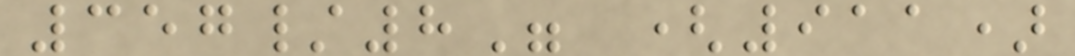357/8" (911)
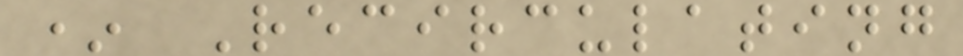* Recirculating
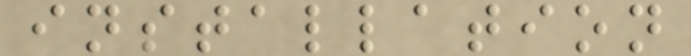installation
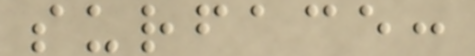surface:
